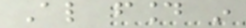Also found in
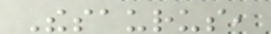Thesaurus,
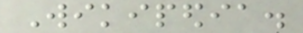Wikipedia.
